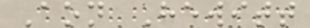Aon Hewitt
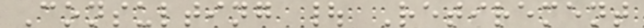Consulting | Retirement
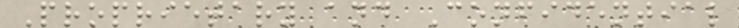Proprietary and Confidential
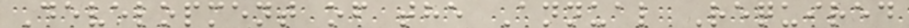Development of the Annual Required
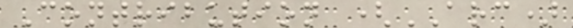Contribution (ARC)
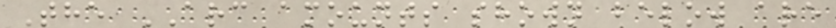The ARC amounts shown below are
